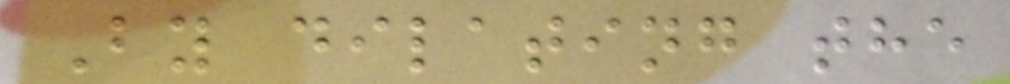By dilating the
